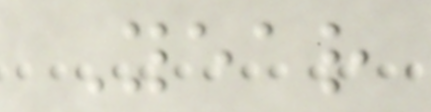Year
